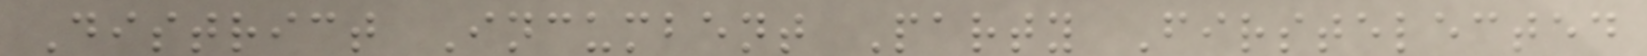District Incumbent Party Firstelected
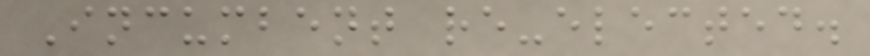Incumbent re-elected.
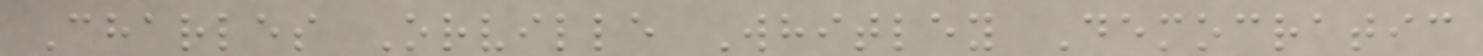Charles Orville Whitley Democratic
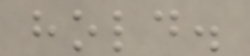hold.
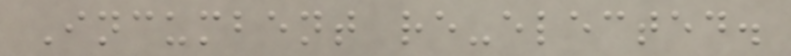Incumbent re-elected.
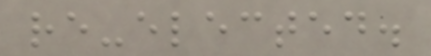re-elected.
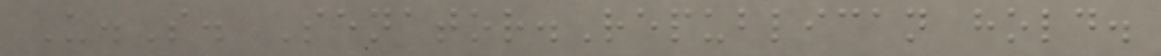U.S. Senator.Republican hold.
